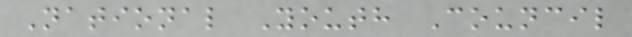National Youth Council
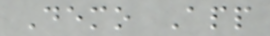Demo App
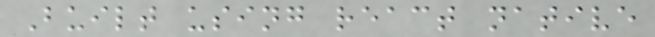Built using react native
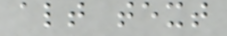alt text
